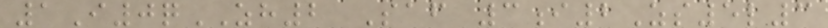1I0qZH2 Saf 3i2Zs5l3
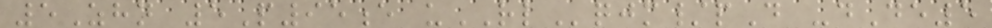5Zhn 5P95e uRLqjm/pD -dDe5
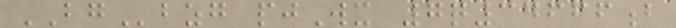BGbzg pjWx 7q34666b
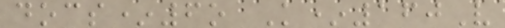docs*6o K*160V
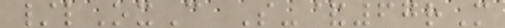/lOxC S-&67rM
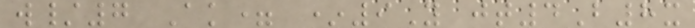w/7 Ak= *9Y jt4B8x
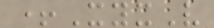+XyxV
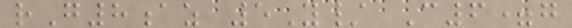rG8az 5Y/ C6=g
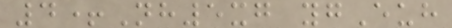4+Nh5xg ygEuh
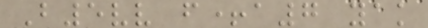B5vv f+a7 yak
